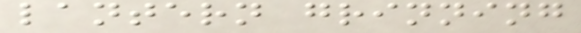lantern grinning
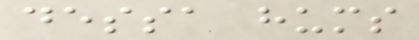dessa hums
